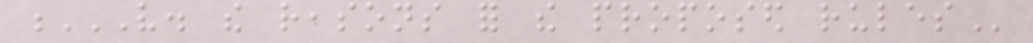V. THE REASONS FOR THE PROPOSED RULES
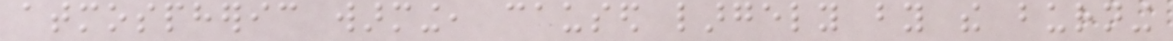atmospheric warming, caused largely by the burning
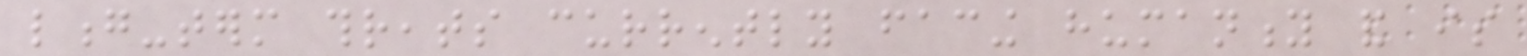long-term threats currently facing humanity and is
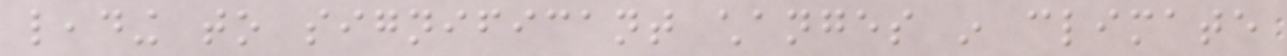leading to significant changes in climate
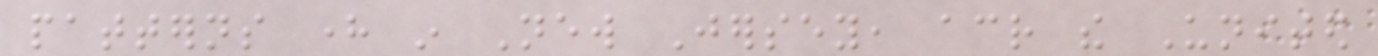patterns here in New Jersey, across the United
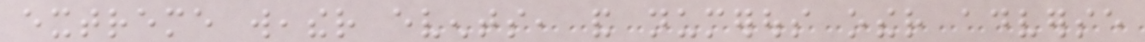extreme weather events, and numerous other adverse
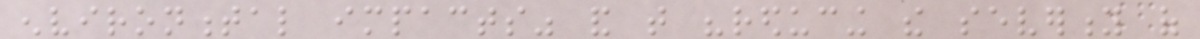environmental impacts" and that "reducing the severity of
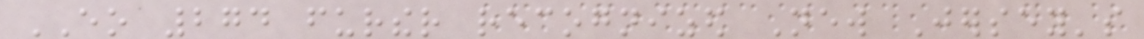EO 274 further recognized New Jersey's
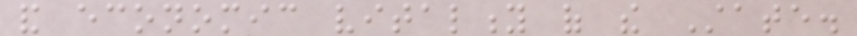and economic vitality of the State.
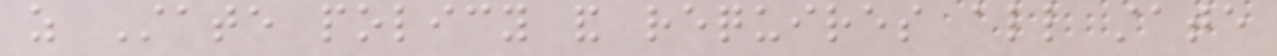as State policy and requires all state
